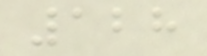128
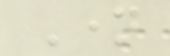Name
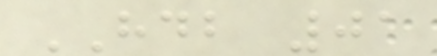HDB 01
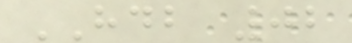HDB 02
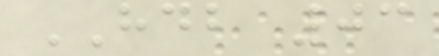HDB 03
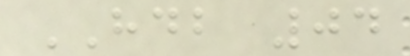HDB 04
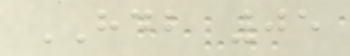HDB 05
